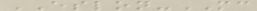ESLON-MC
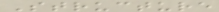Structure
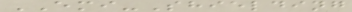EMI-Shielding
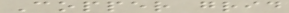Copper grid
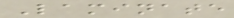Laminate
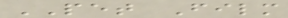PET Film
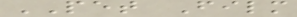PET Film
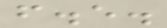f.e.
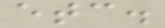etc.
